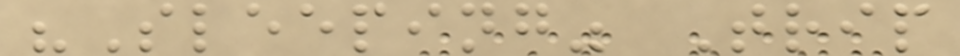"Sleeping" Trip
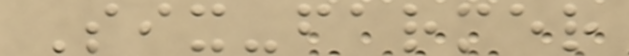Six-farmer
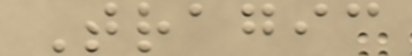Tragic
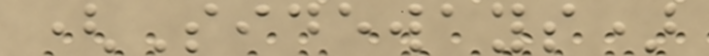(Sideways)
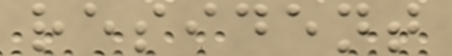resident
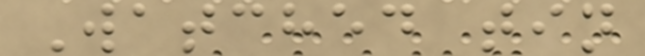Watched tin
